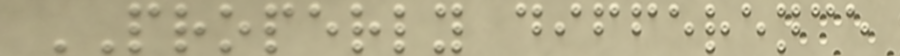PROPERLY difference
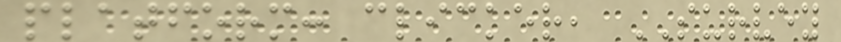platform: clicker, SURVEY
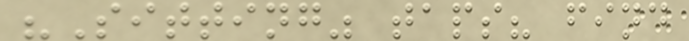"Sitting" taps? find
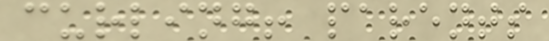curling! parents
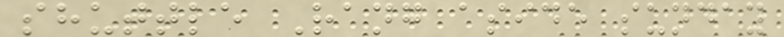shuttle Rang aside sunday
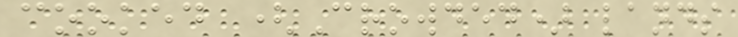cooked (Crowded) lands
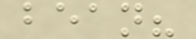bean?
